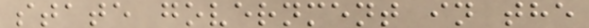state government in the
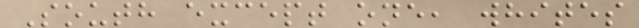South except one, whites
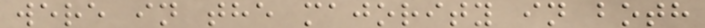were in the majority in both
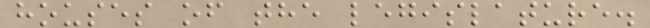houses of the legislature.
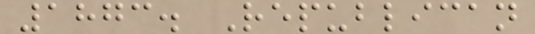1873. Republican
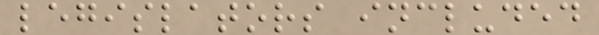legislators included
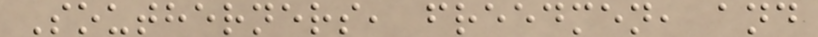Southerners, freedmen, and
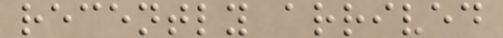recently arrived
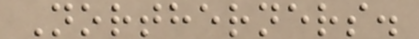Northerners.
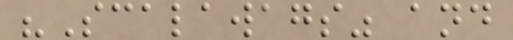"Scalawags" and
